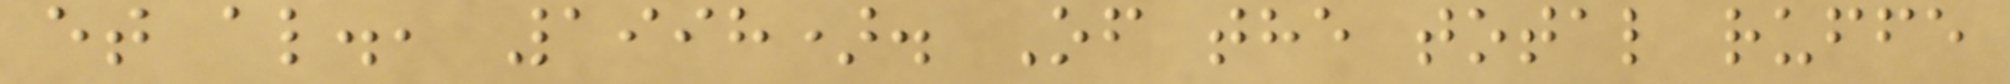et al., 1998). Of the total ruffe
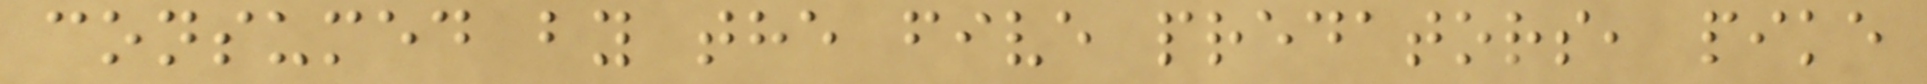consumed by the five predators, pike
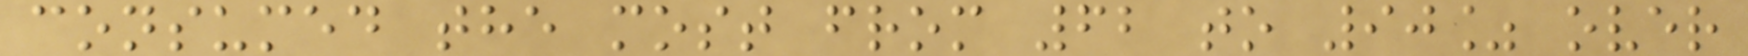consumed the most from 62 to 90% over
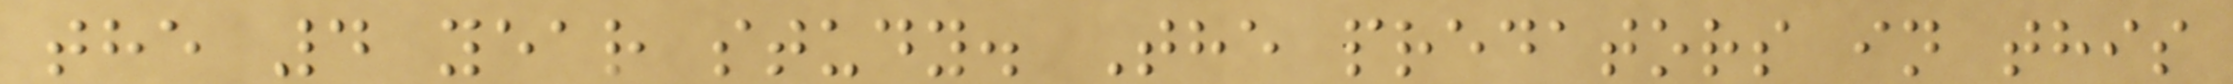the 4 year study. The predators in this
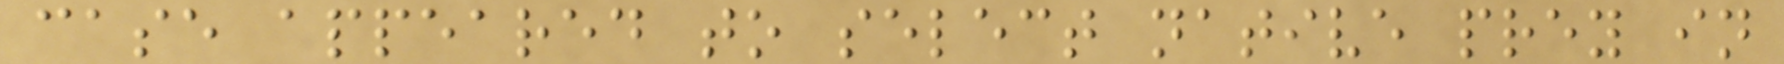case appeared to select native prey in
